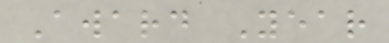Award Year
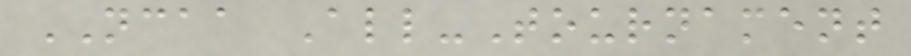NCAA All-Tournament
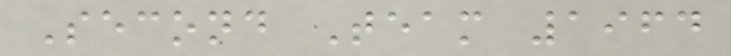Second Team 1964
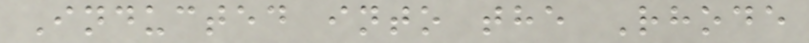Inducted into the Rhode
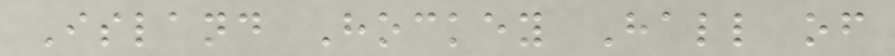Island Hockey Hall of
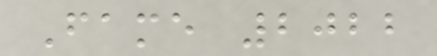Fame 2022
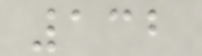132
